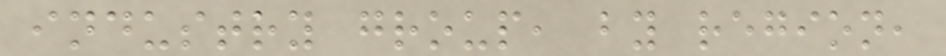industry group, by region,
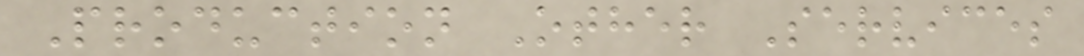Production Other Services
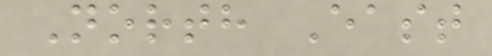North East
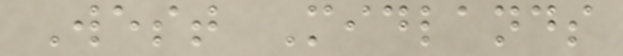West Midlands
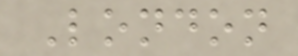London
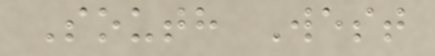South West
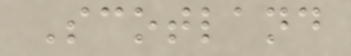Scotland
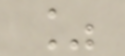%
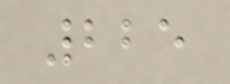225
